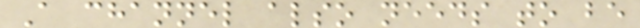A channel also needs to be
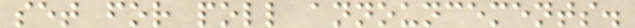set for poll announcements.
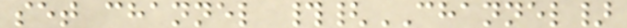set channel #{CHANNEL}
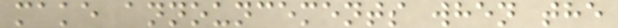make announcements when the
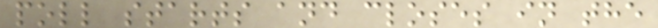poll starts and closes in the
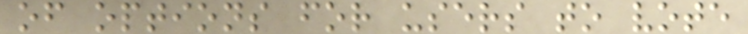of options for users to vote
